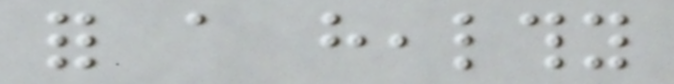for a healthy
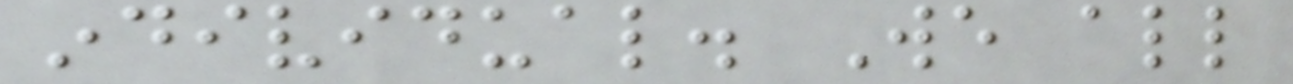individual. We all
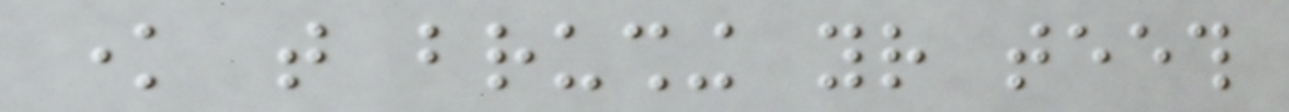know that brushing your teeth
